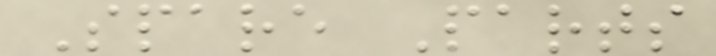Spare Parts
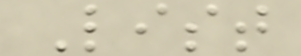List
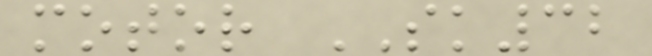motor SK32
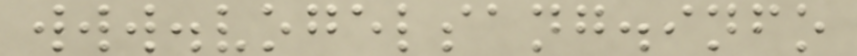www.vogelsang.info
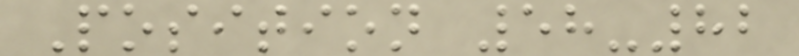Position 58-82
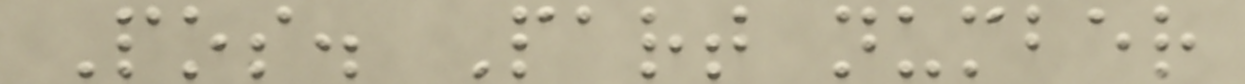Pos. Part number
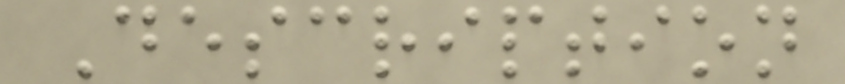Description
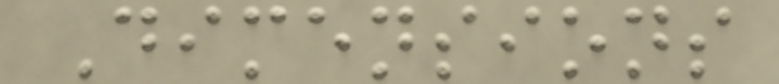Dimensions
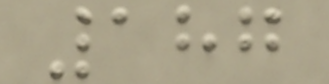187
